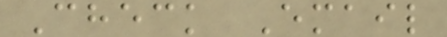Check Email
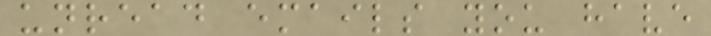unread emails you have
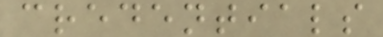credentials
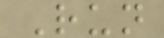Run
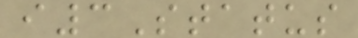i3Status
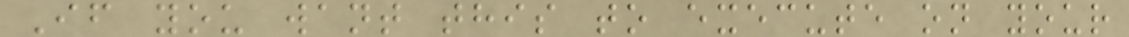If you want this to execute on your
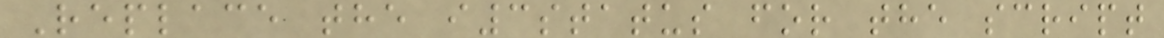Replace the i3status for the script
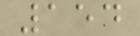154
